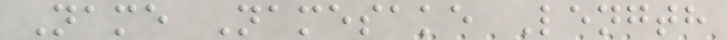Name Namesake Length
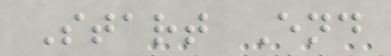Start End
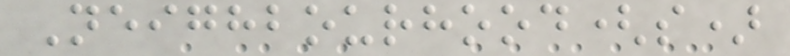Neighbourhood(s)
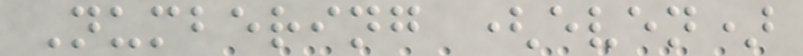Numbering (even)
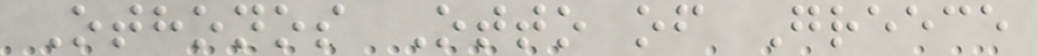Othonos Otto of Greece
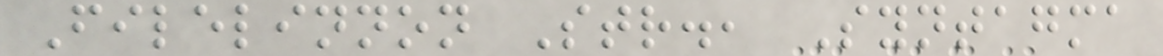Filelinnon Str., Syntagma
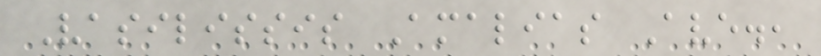Vasilissis Amalias Ave.,
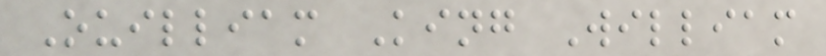Ouilliam King William
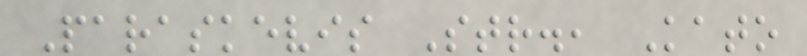Paraskevis Str., Kato
